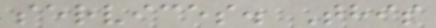services. This
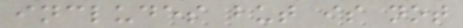includes but is not
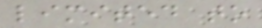limited to
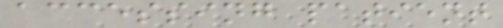accessing patient
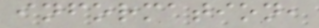information,
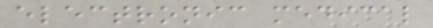electronic medical
